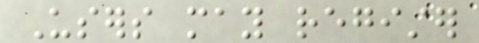Users may register
